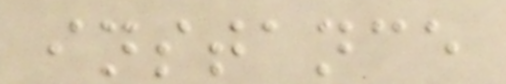instance
